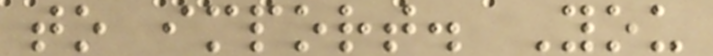to import. You
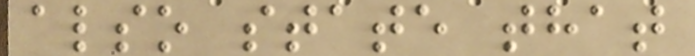also state that
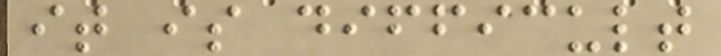it is difficult
